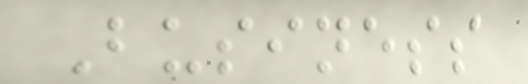Business
